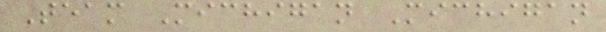Team Michigan Michigan
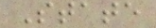State
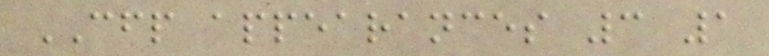CFP appearances 3 1
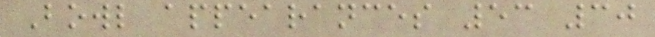Bowl appearances 53 30
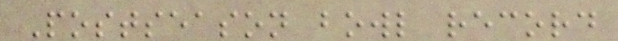Postseason bowl record
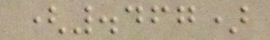(.467)
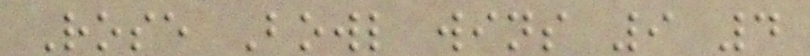Rose Bowl wins 9 4
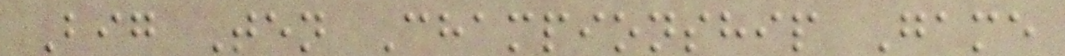Big Ten Championship Game
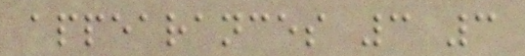appearances 3 3
